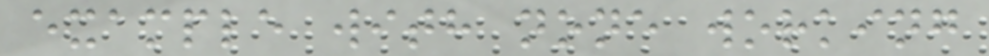example with none working
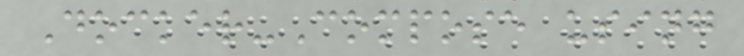Docker-Compose using
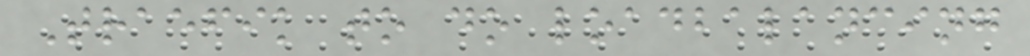Traefik to do loadbalancing
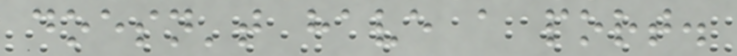doesn't have a port.
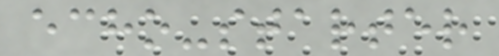echo-starter
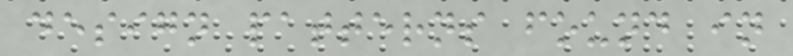design patterns found in
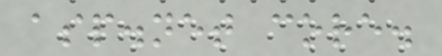asp.net core.
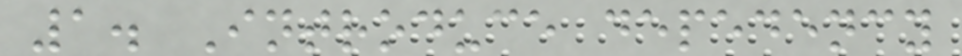1. Introduce depedency
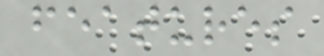features
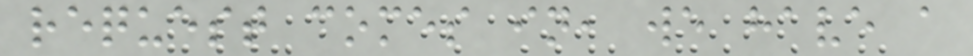request comes in, we have a
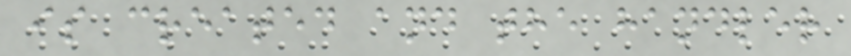is created and the handler
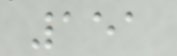151
